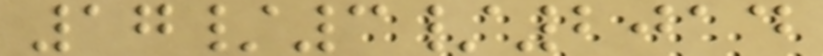17/3/2014
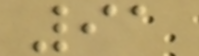91
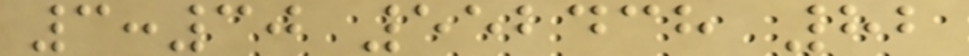3:30 552438 82
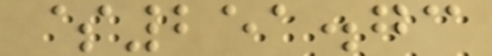$251.73
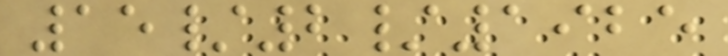15/2/1925
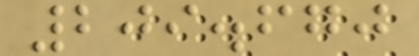209.670
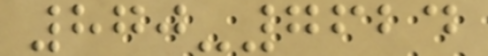870-7624
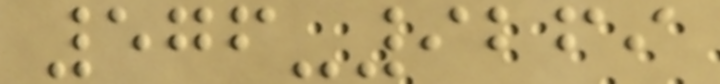576-9269
